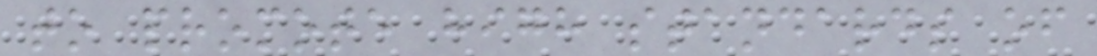to promote high standards of
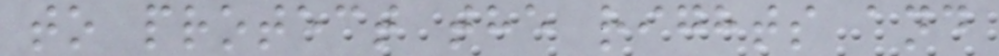to protect the rights and
